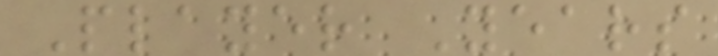Player Years
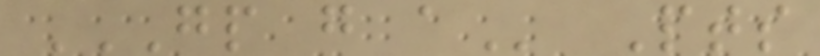GP G A Pts
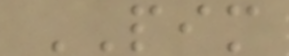PIM
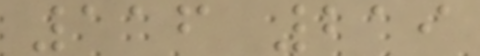116 219
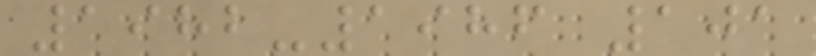1982-1986 101
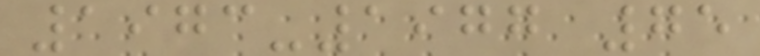1973-1977 75
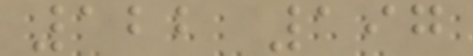122 197
